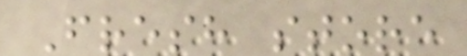Fresh store
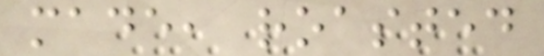made, roasted
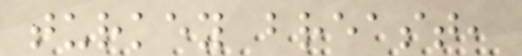turkey breast,
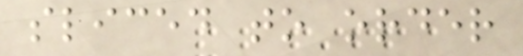sliced to order
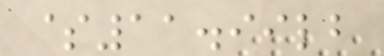$11.99lb
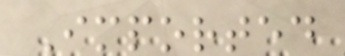Imported
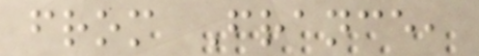from France,
